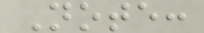Note:
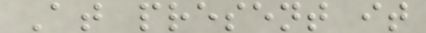At present it
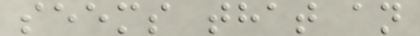seems that an
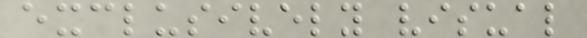exclusively visual
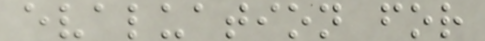evaluation for
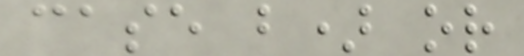case b) or
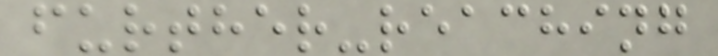further-reaching
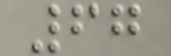67
